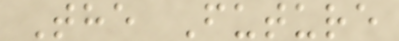The Future
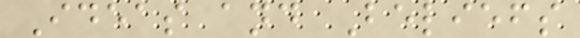Ideas and Beliefs
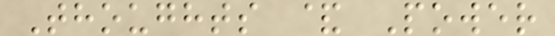Thoughts & Power
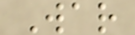War
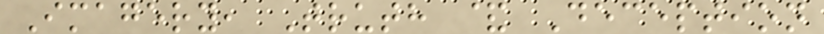Imagery, Truth & Deception
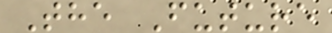The Future
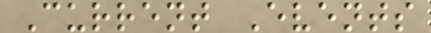Current Events
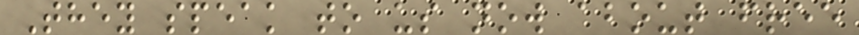They speak to us now about free
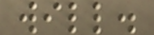will.
